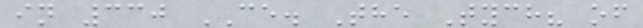in 330 CE. The Tych? of
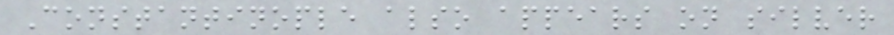Constantinople also appears on silver
